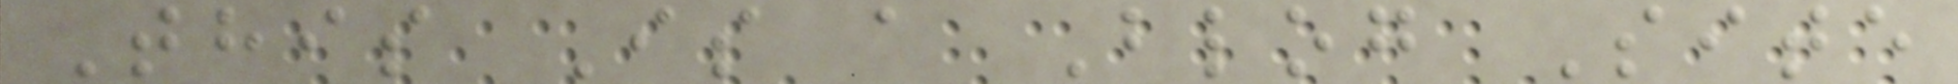This Is a Blog Site
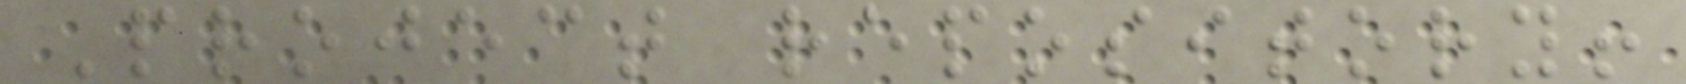Project repository!
